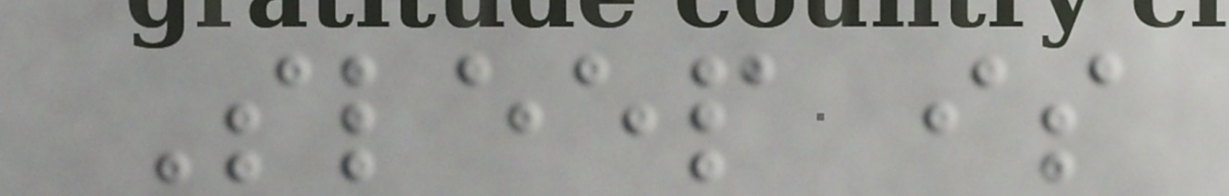Sleep is
